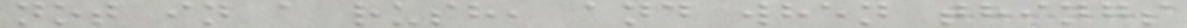not in a rush, and when things
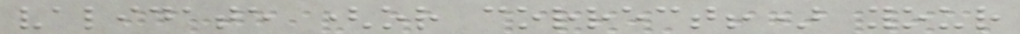validate (or correct!) your
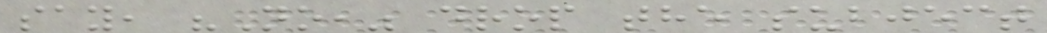say, "No," drop the subject
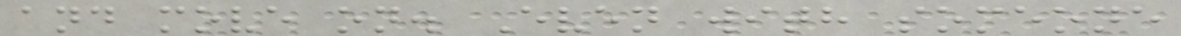and move on. Even with someone
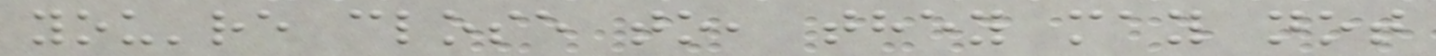you're close to, they may not
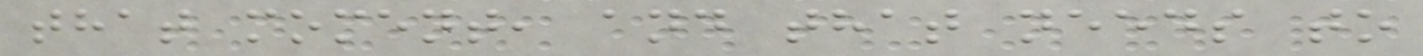that moment, and that needs to
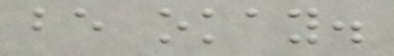be okay.
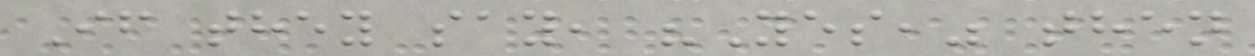If they say, "Yes," then
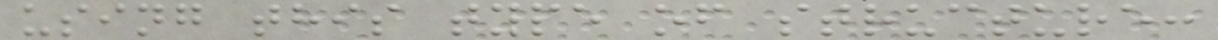using this type of structure:
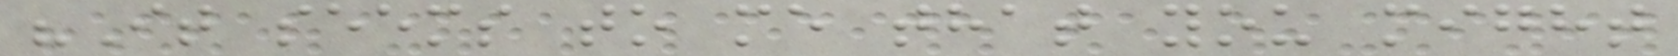"It seems to me that you might
